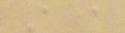A a
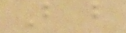B b
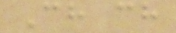Ch ch
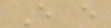E e
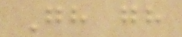Gh gh
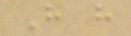H h
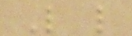L l
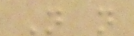N n
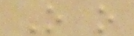O o
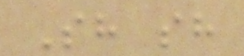Sh sh
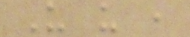U u ,
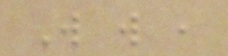W w ,
